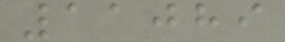11089
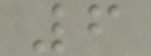6
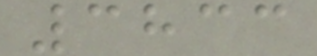3833
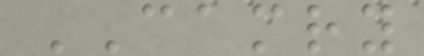CAMRY
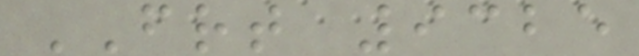FRT 9325
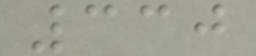330
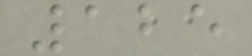125
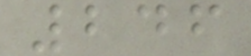246
